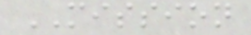MISSION
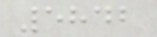5842
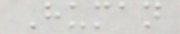Human
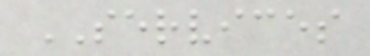SERVICES
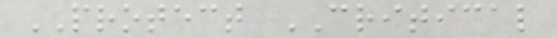PROTECT CRITICAL
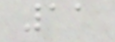11
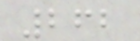262
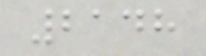2148
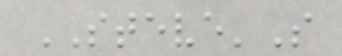STEVE'S
